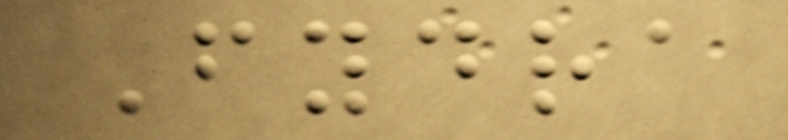Fydra
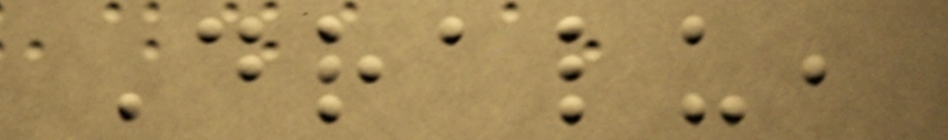Dralu,
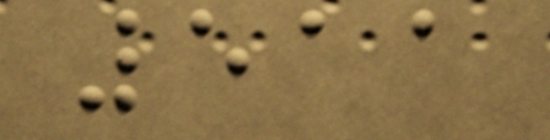511
